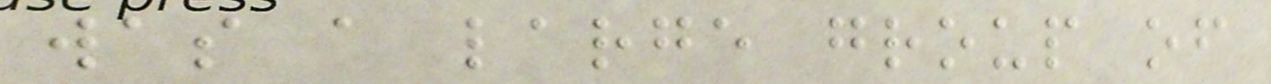was a large group of
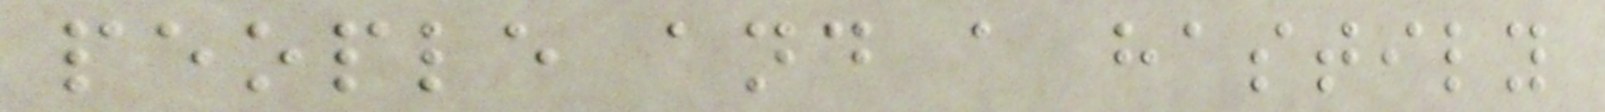people and a hastily
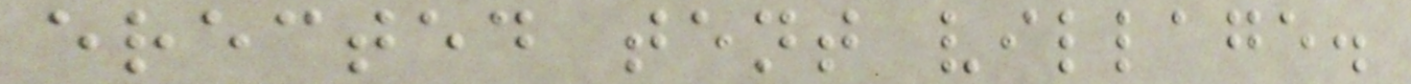erected tent village.
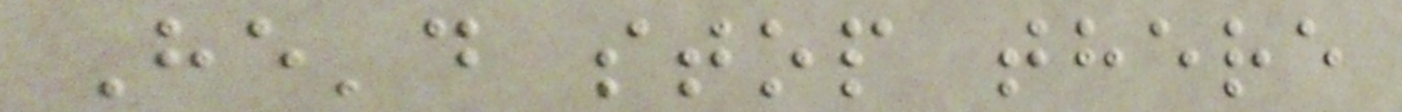He'd stop there
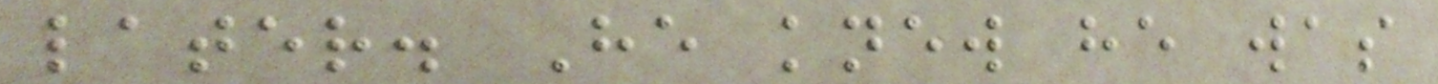later. He knew he was
